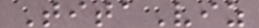TitaViz
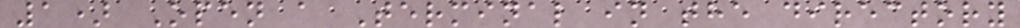1) Open a Terminal in the directory
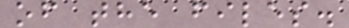of the files.
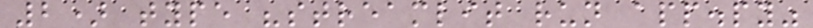2) type "streamlit run app.py"
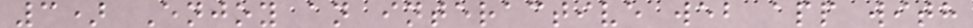3) Enjoy an interactive web app with
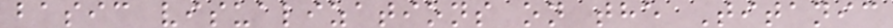basic visualizations on the Titanic
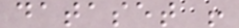dataset !
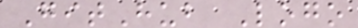GitHub Logo
